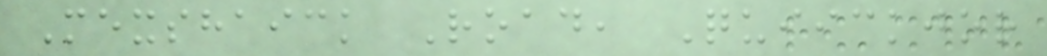Mexshaick Road, Quiickjor
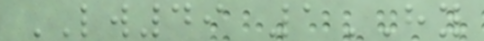LW49 1HY
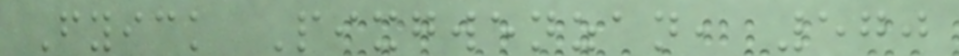Fyick Pixgwenzan, 570
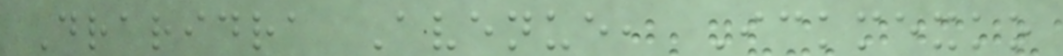Draridra Avenue, Ickmexko
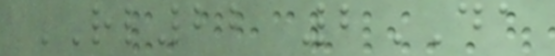RL22 2DA
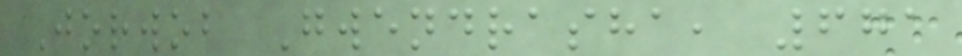Jorwob Gwendrasha, 671
